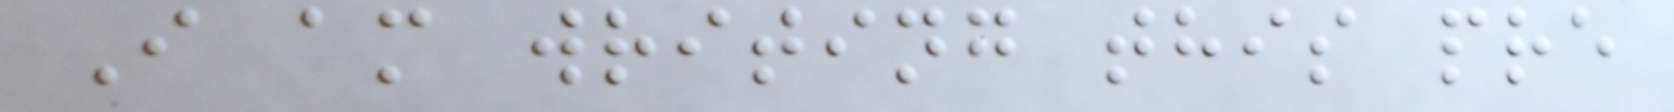I am writing this pre
